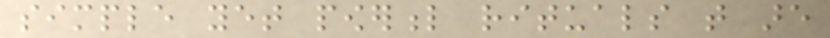simple yet powerful rituals that are
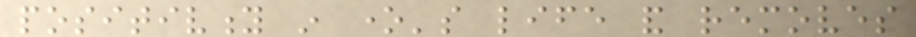positivity in one's life and removes
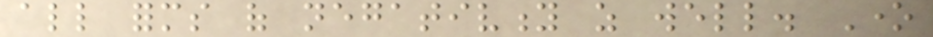all forms of negativity as well. One
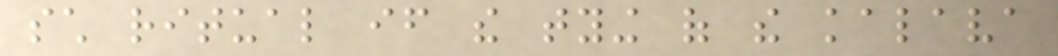such ritual if the tying of the kalava
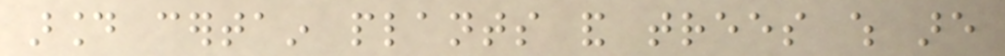around certain plants and trees which are
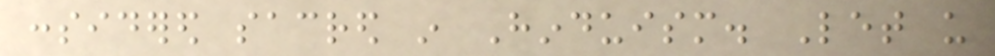considered sacred in Hinduism. Let us
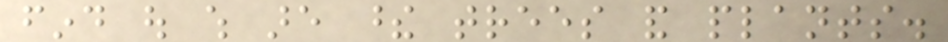find out which are these trees and plants.
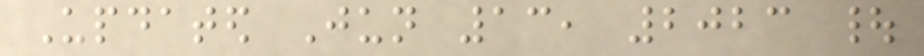Updated Jun 13, 2023 |
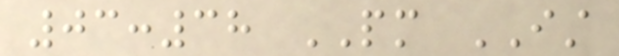03:38 PM IST
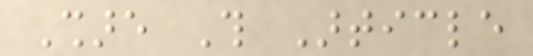Share This Article
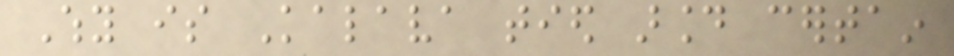Why is Kalava tied around certain
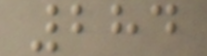284
